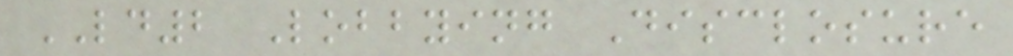LD2 Lobbying Disclosure
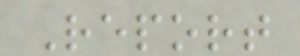Report
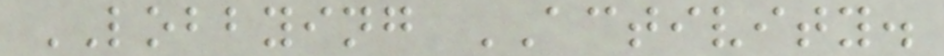LOBBYING ACTIVITY.
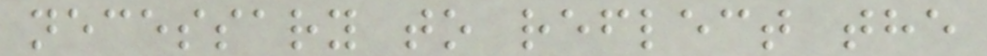necessary to reflect the
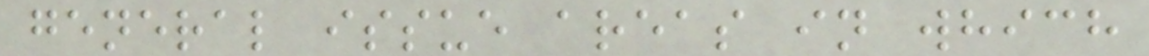general issue areas in which
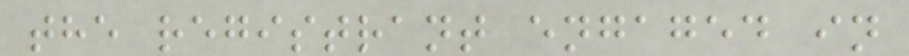the registrant engaged in
